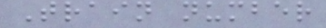Train number
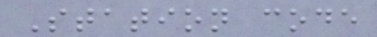Station code
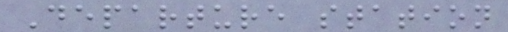Departure station
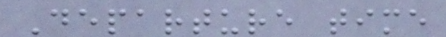Departure time
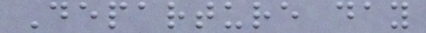Departure day
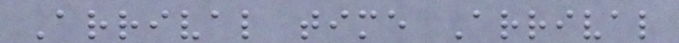Arrival time Arrival
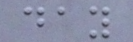day
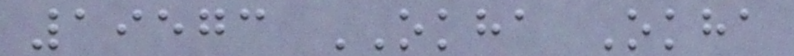19573 OKHA Okha
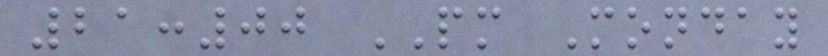21:00 PM Monday
